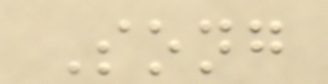Song
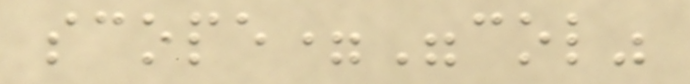scope="col"
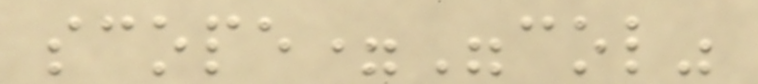scope="col"
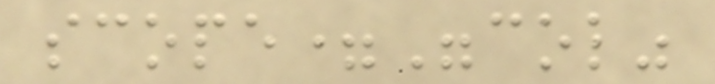scope="col"
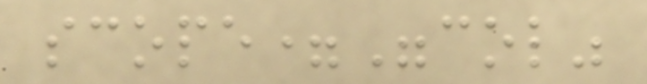scope="col"
